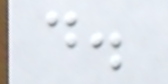d.
